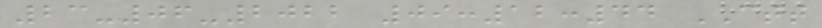23-06-2022 09:12:44 CTT
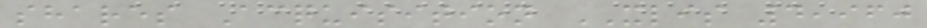shares Acquisition XLIS 4,960
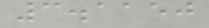3.1150
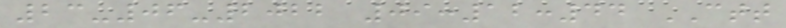23-06-2022 09:12:44 CTT
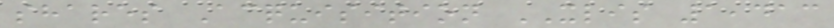shares Acquisition XLIS 1,413
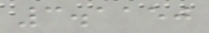3.1150
